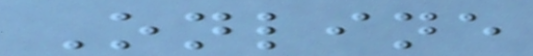Online
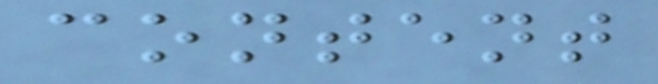content
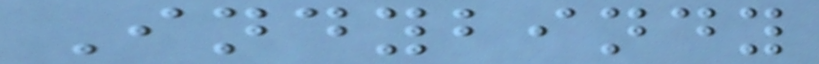Indybindy
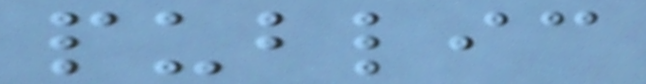public
